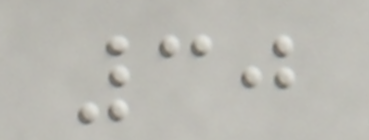30
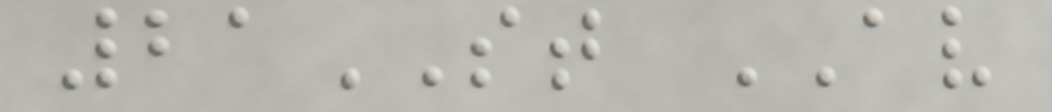21ST AV
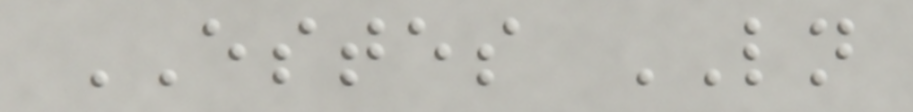ESTES LN
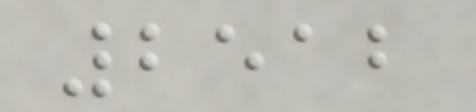2512
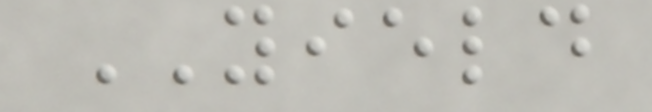YIELD
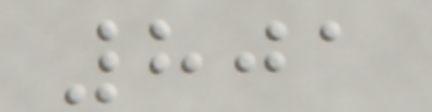801
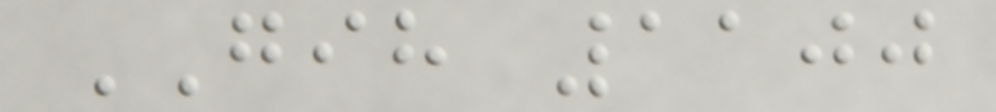GIH 1100
